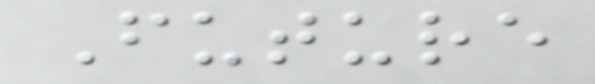Future
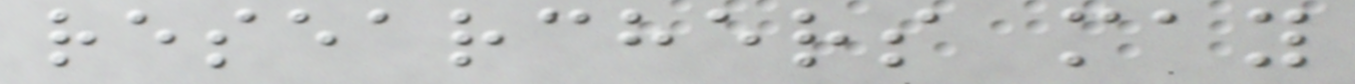researchers may
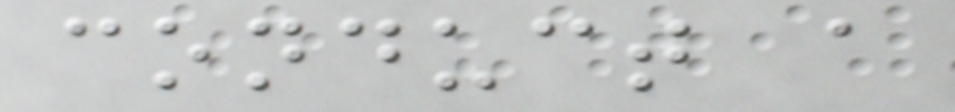conduct a
